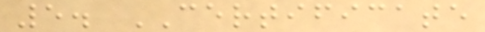5. CERTIFICATE
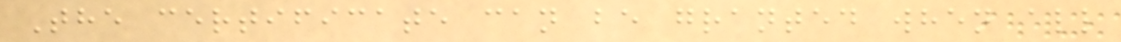The certificate can be granted when all
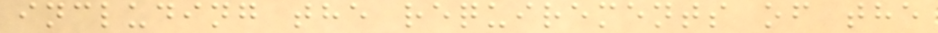including the requirements of the
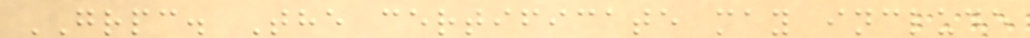GRPC. The certificate may include
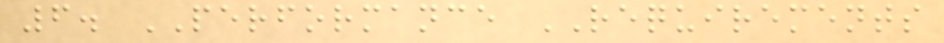6. PERFORMANCE REQUIREMENTS
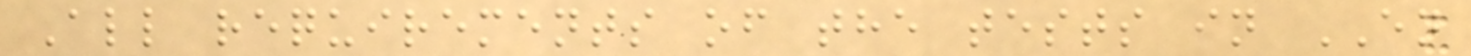All requirements of the tests in EN
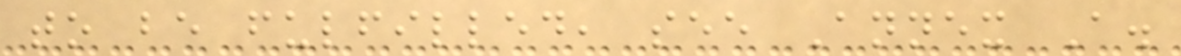to be fulfilled, see Annex A.
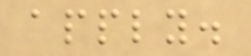apply.
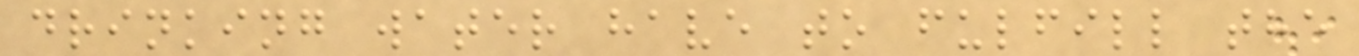drinking water have to fulfill the
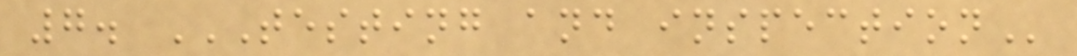7. TESTING AND INSPECTION
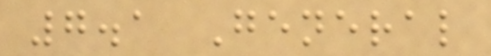7.1 General
